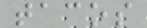tacos
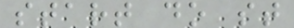start do st
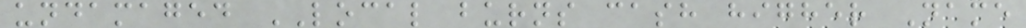undamaged LOCAL burns cash higher Name
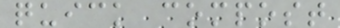quick compost
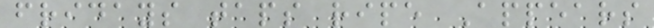fridays taps ripe Appears
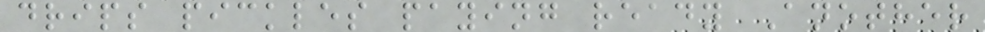drips pickles paying ready Another
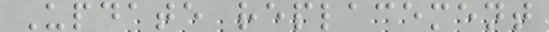Update replacement
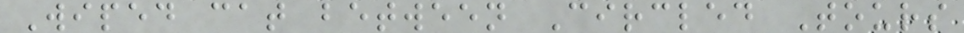Wiped cat between Circled Tours
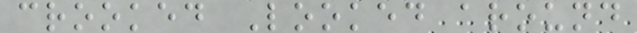crooked Looked around
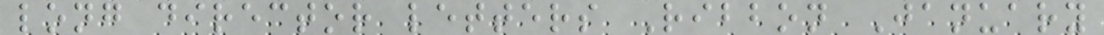long director letters Ribbon January
